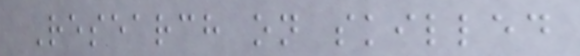Research on skilled
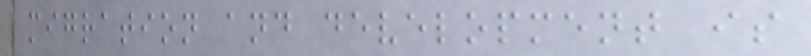migration and development is
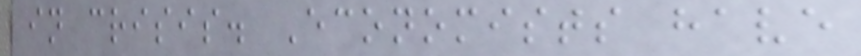in crisis. Economists have
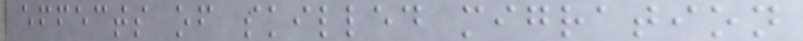effects of skilled migration
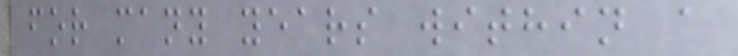for many years within a
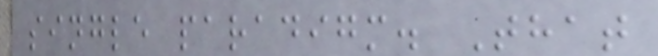single paradigm. That
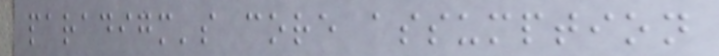paradigm's core assumption
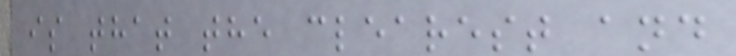is that the clearest and
